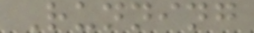Running
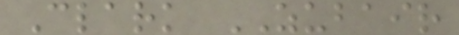Clark ZUBAIR
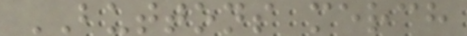BUTTONS merch
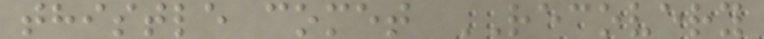thistle comet RECOVERY
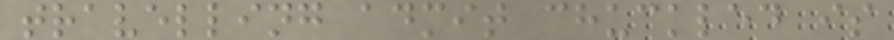travelling admit chuckled is
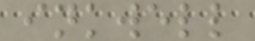inkwell
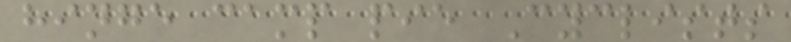hinge camp pie Cyclists
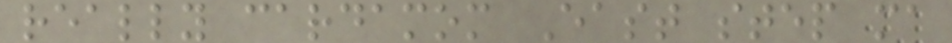really cardamom East step ma
